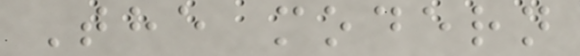The modern
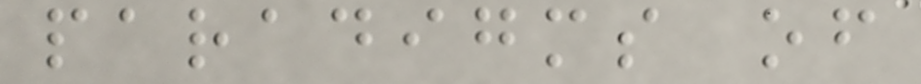paradigms of
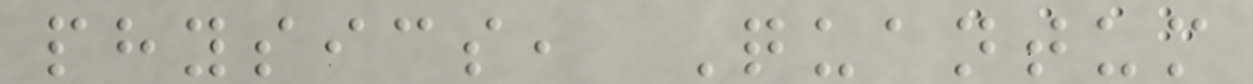physics, Quantum
